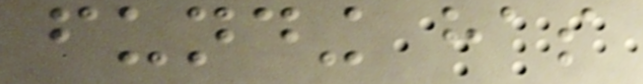funding has
